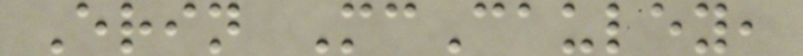Erin McCauley,
